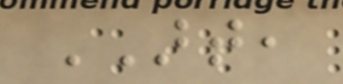ART,
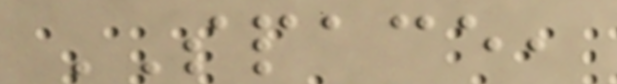SPACE,
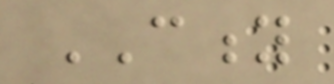CITY
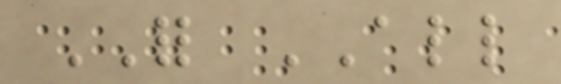FOR ALL
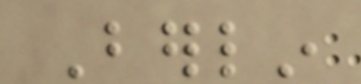Berlin
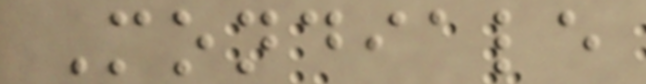Mondiale
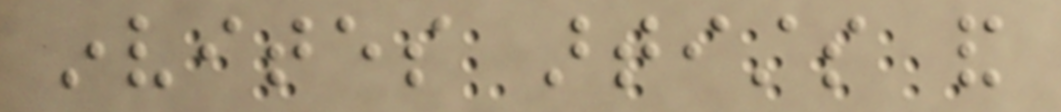invites artists and
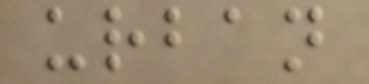urban
